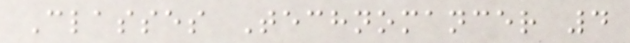Classes Technomancer 4
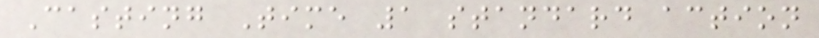Casting Time 1 standard action
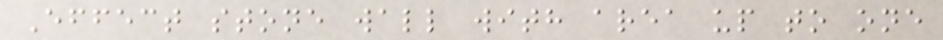Effect stone wall with area up to one
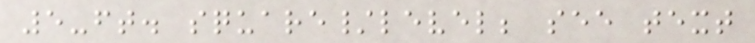5-ft. square/level; see text
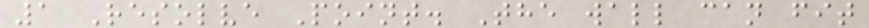1 Resolve Point. The wall can fit
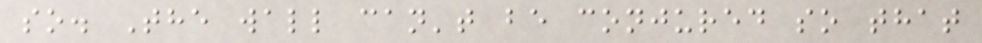so. The wall can't be conjured so that
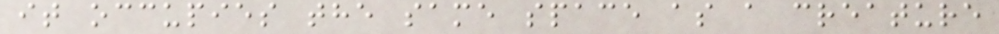it occupies the same space as a creature
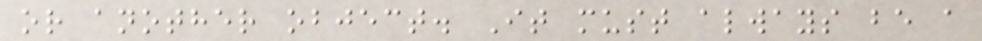or another object. It must always be a
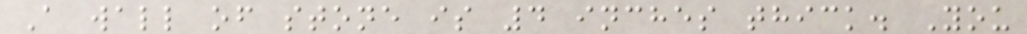A wall of stone is 4 inches thick. You
